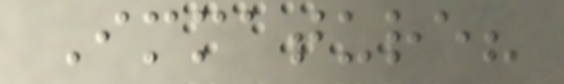Immature?
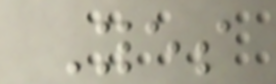Yes
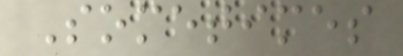Sometimes
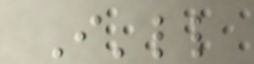I'll
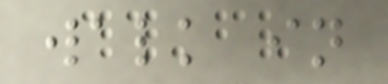walk in
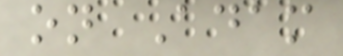on Adam
